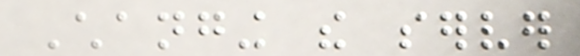Changing the server
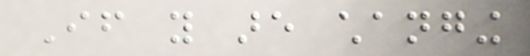If you are changing
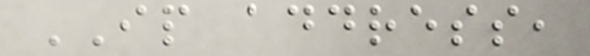IP address,
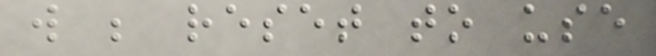will be reset to use
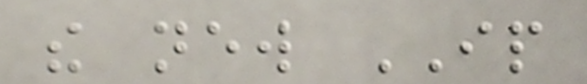the new IP
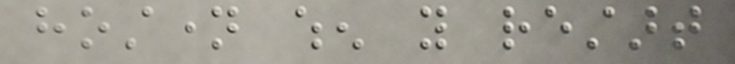hostname when you restart
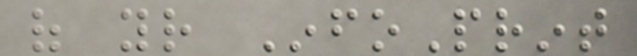of your InfoPrint
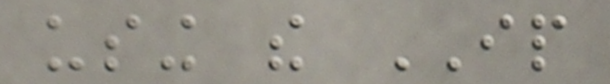using the IP
